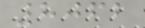8062
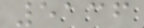5136
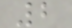2
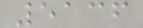5136
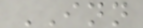INN
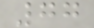77
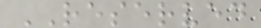RESERVED
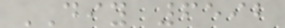DIY 6592
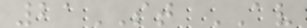21ST AV
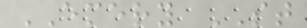EMERY ST
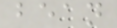bean
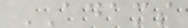ADAMS
